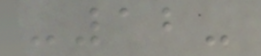-12-
